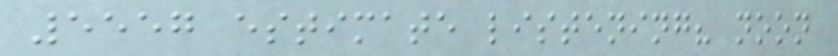5557 estimate listening? noon
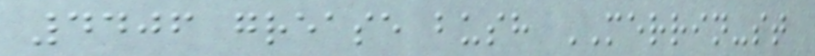4406 grease bush MERRIN-st
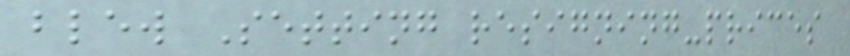blew Setting resigning-prices
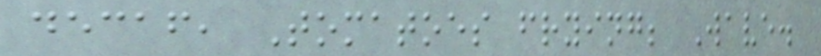decaf, Tomatoes frying; Wave.
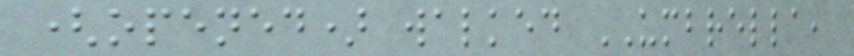(opened) walked UMBRELLA,
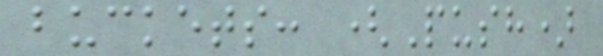buckets: (Push)
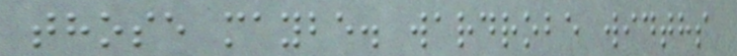those maybe. wardrobe widths
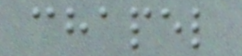chapel
